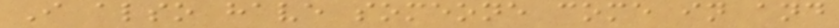I also have someone come in and
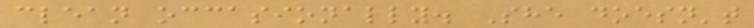clean occasionally. She doesn't
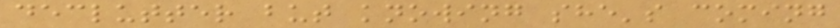declutter but knowing she's coming
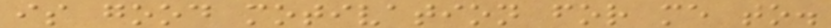is good motivation for me to.
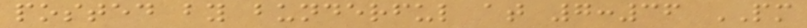posted by bunderful at 7:36 PM
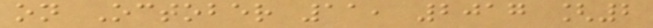on October 11, 2017 [2
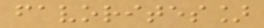favorites]
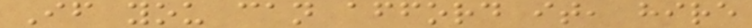If you can afford it, hire
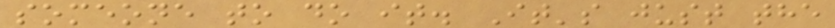someone to do it. It's just the
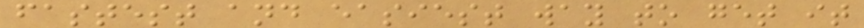fastest and easiest way to get it
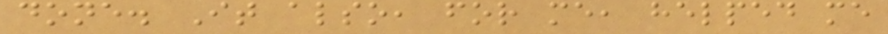done. It also, for me, helped me
